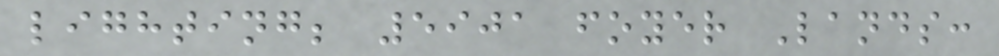lighting; 5901 foyer Lands:
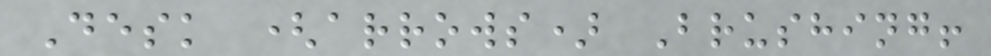Desk (arrows) Brushing!
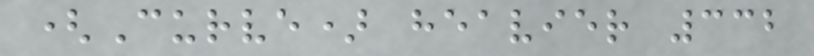(Curve) heavier 332
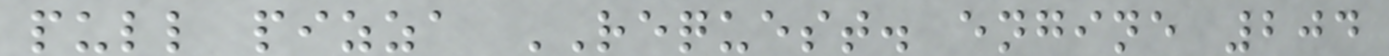pull pizza REQUEST. engine 204
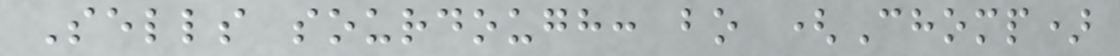Sells sourdough: bo (Chomp)
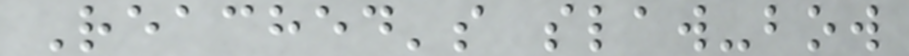Reached's slaw-bow
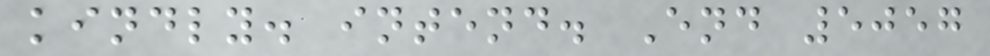kindly. intend. End 5057
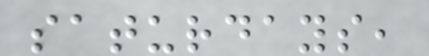saturdays,
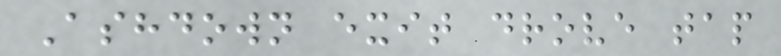Ashdown exit drove tap
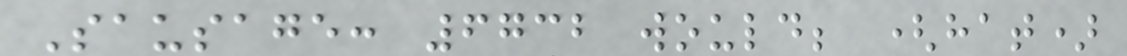Sausage: 6732 would; (hat)
